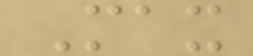Max
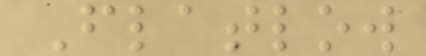Flatlow
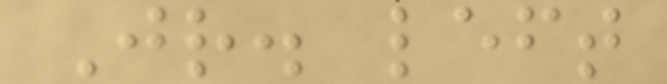Jr. left
